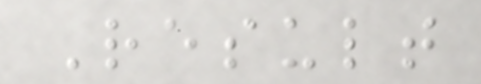Result
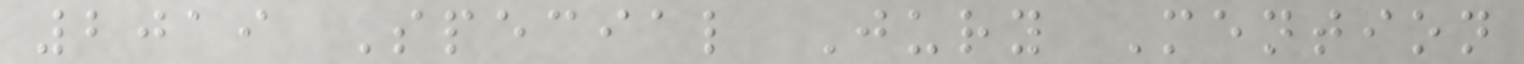2019 Special Jury Mention
